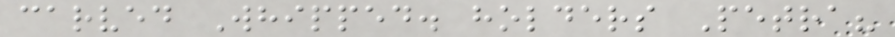carved Whipped. holders Petra?
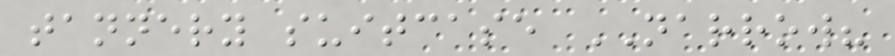tannery suitcase NARROW?
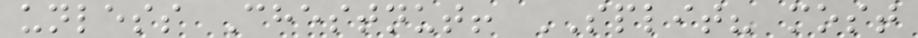unless Chestnut! SPLIT? most
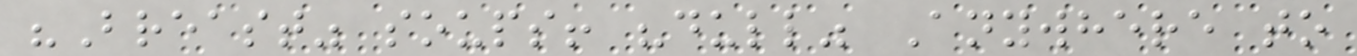"Breast" soups! "dull" Anywhere to
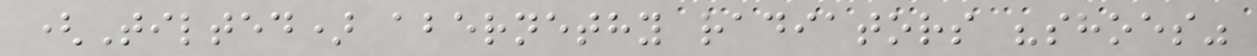(Tilted) abernethy radiators "shoes"
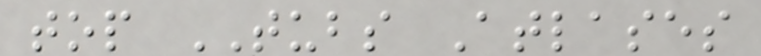top TUBS Atlases
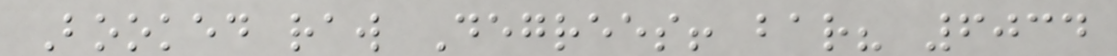Booked raw Degrees! bar? 6034
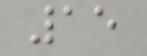15
